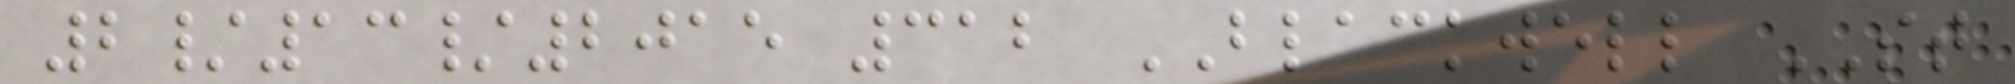2/13/2015 312 BLACKWELL ST
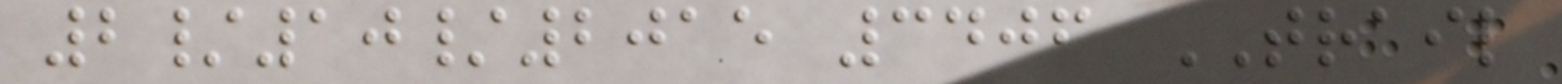2/10/2015 3406 TRAIL
